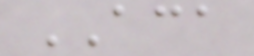ACA
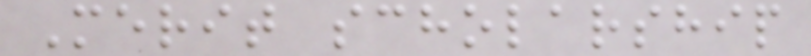Merit scholarship
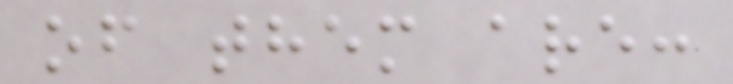of them are:
